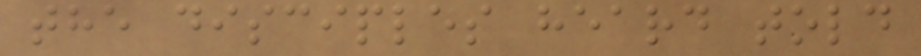the disciples heard told
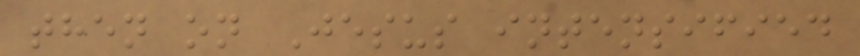then on Jesus intensified
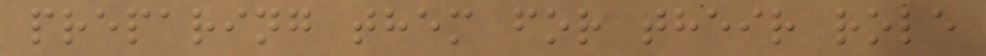preparing them for their role
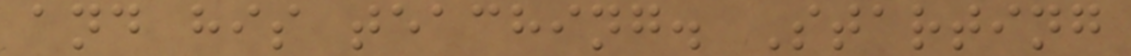and his teaching. Starting
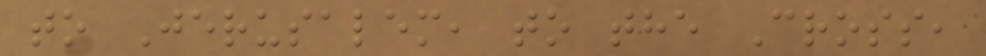to Jerusalem, to the Cross,
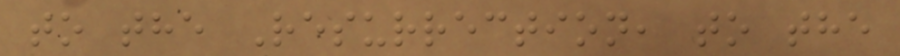to the Resurrection, to the
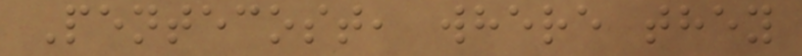Pentecost, where they
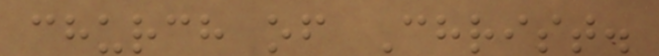church of Christ.
